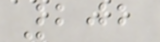202
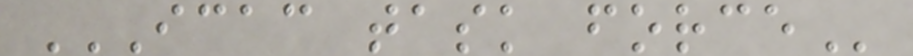ICAC TASK FORCE
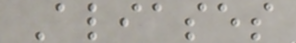Aliases
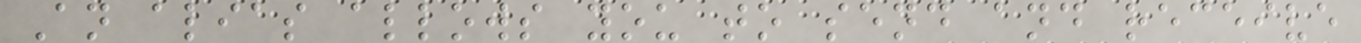An alias allows you to send and receive
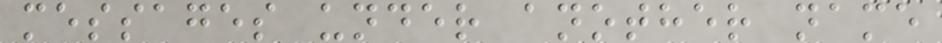messages under another name
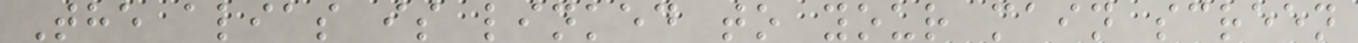The alias is linked to your main screen
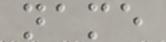name
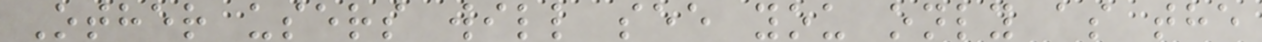Other users will see you only as the
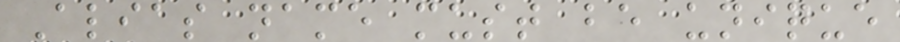Alias name must be unique
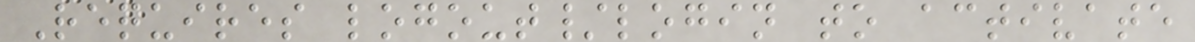Requires logout/login to activate
